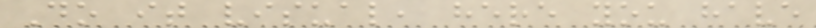Do it visual, here you have
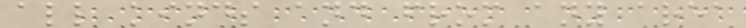all kinds and from any area
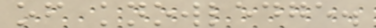of knowledge.
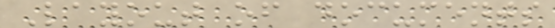Layout of documents
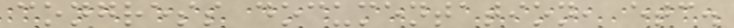congress documentation, etc.
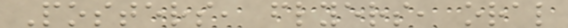Posters, flyers, oral
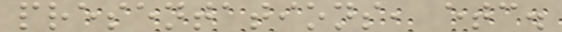presentations, etc.
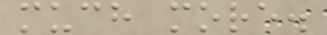much more.
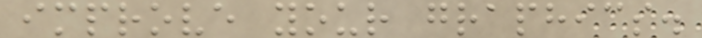improve your graphics.
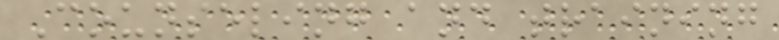Counseling and training
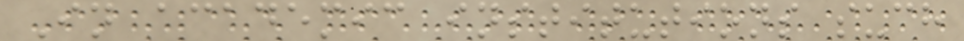In academic institutions such
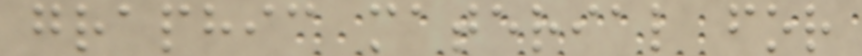graphic material for
